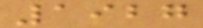1927
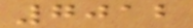7012
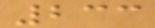233
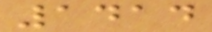1414
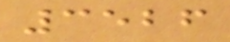3526
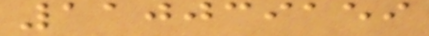110039159
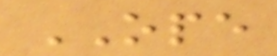OPE
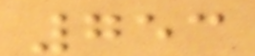753
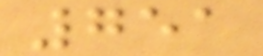751
